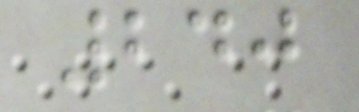240
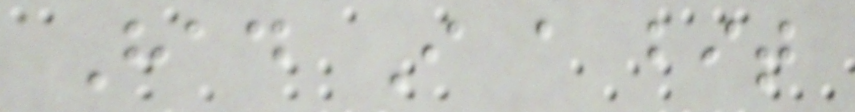Had I a bit
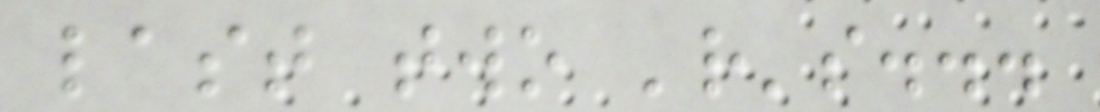last two 'r's...
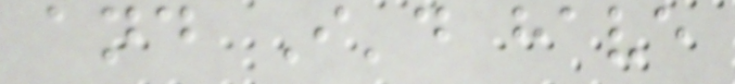and I'd have
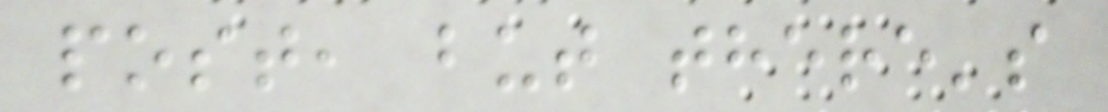post, but there's
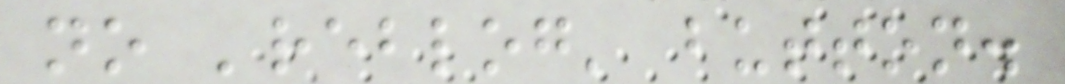no 'reblog' button.
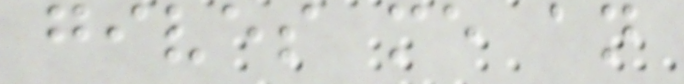gives me an
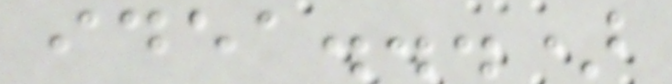idea...)
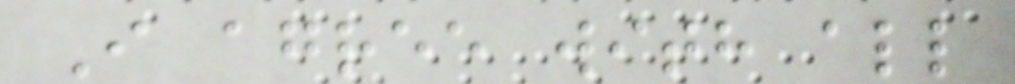I agree with all
